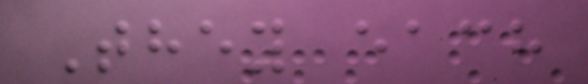They each
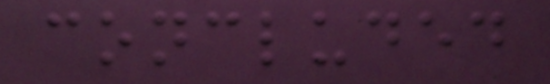concluded
